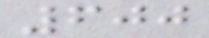600
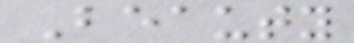Beauty
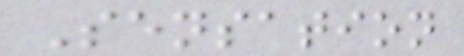Sensation
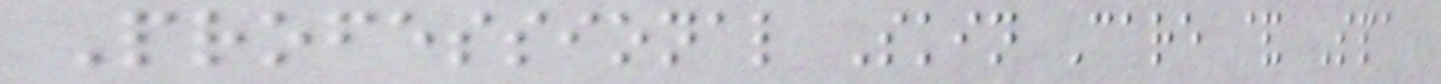Professional Skin Care & Spa
